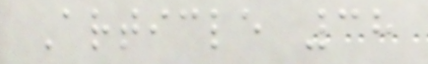Article 38
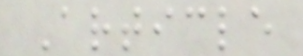Article
